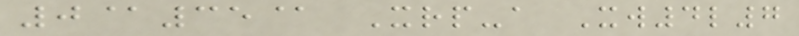0@35@ Xrp-a Xw4l7
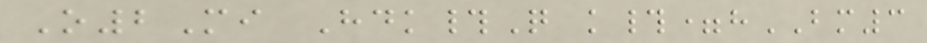O2Mi Hdk#Q k#=hBM3
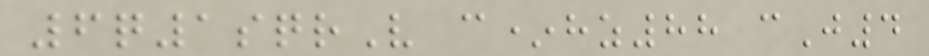6q1sqrV c*hz88 cJ4
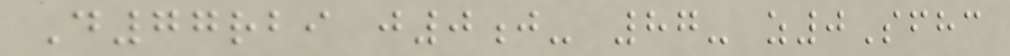D77rbi j0j- 87- z0Sfhc
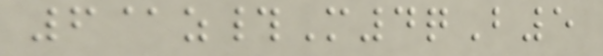6@z#M4qB5
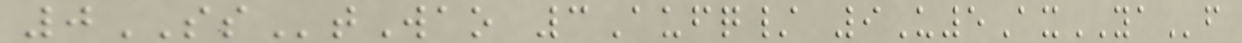0SStWao 3Aufq/ 9U5AxYAf
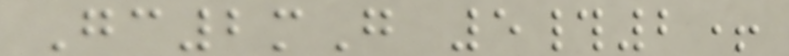Gc2mG 5#2+
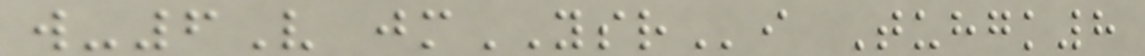w-6V jmYSRi Tuhgk8
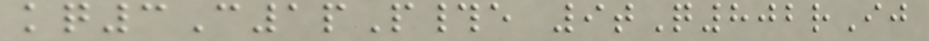kq3C1pP#e 9tQ802rIj
